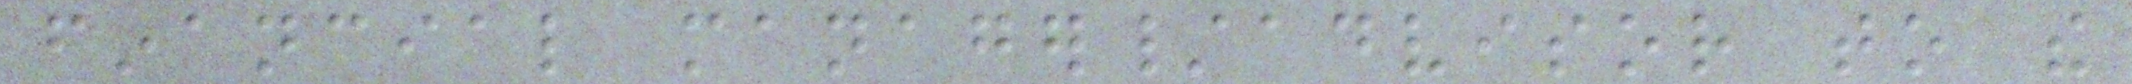financial manager/advisor to the
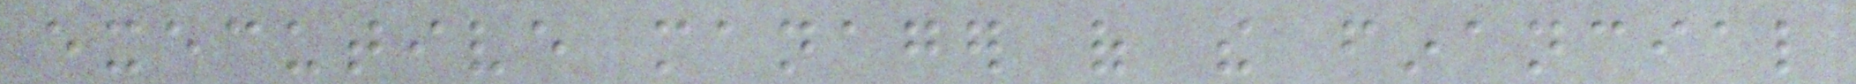executive manager of the financial
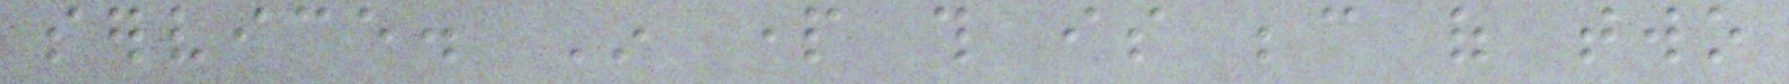service. In part this is because of two
